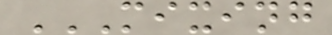MIXING
